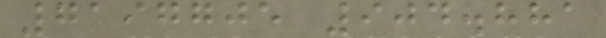7197705 904.881
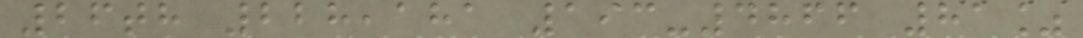26th 228,181 193-4866 81%
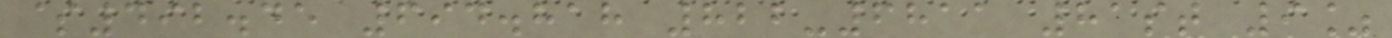$492.45 694.818 822-6811 81st 9%
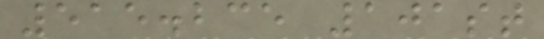515.235 101st
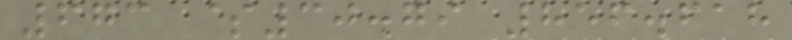673 $30.79 856.618
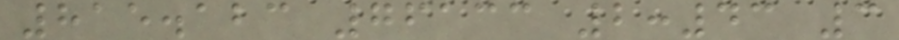815.123 76133 2:43 3
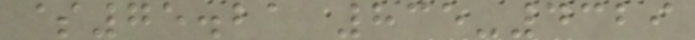$75.21 835-4329
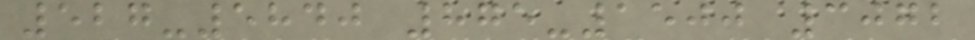527-5840 875-1500 3072
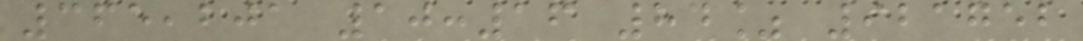365,201 10:16 84% 921752
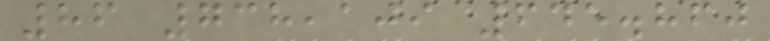86 738,109 645.860
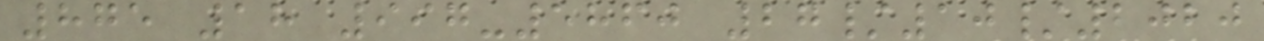875 18 997-5860 27/10/2020
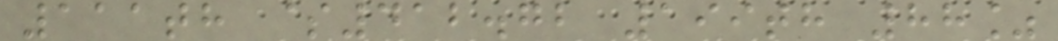111th $412.72 199th 88%
